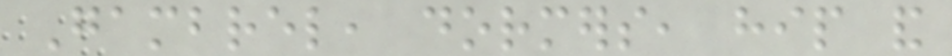Gambrel, dormers, hip and
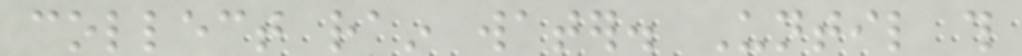collect rain water. Until this
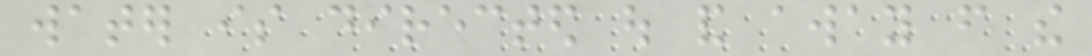water is directed out and away from the
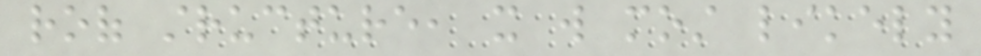roof structure, it will most likely
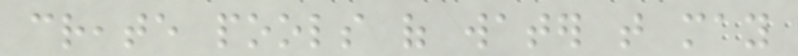create pools of water that may
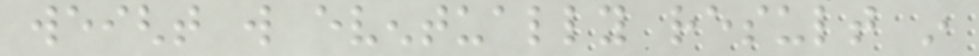weight will eventually result in
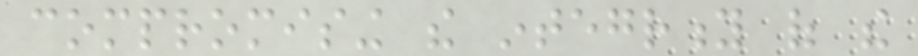compromising the integrity of the
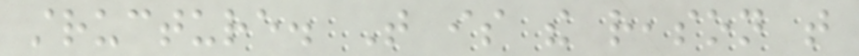structure. That is the reason that
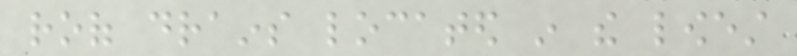roof drains located in the lowest
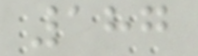187
